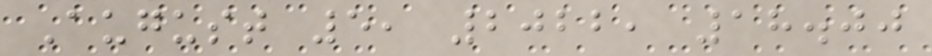August 5, 2022, 18.00
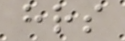hrs
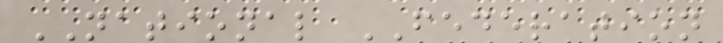NATIONAL FEDERATION
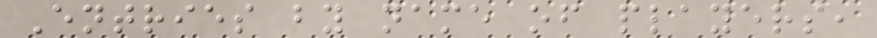Entries by name of players,
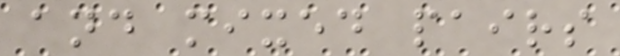and mixed pairs
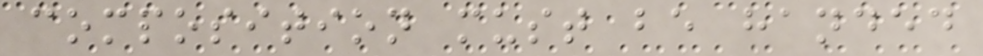composition must be handed
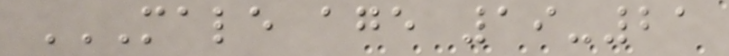MALE AGE 19-21
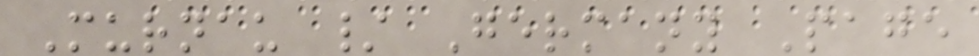Murnau / Germany Page
